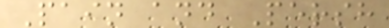Pain and Persh
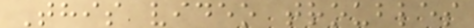This video troubles
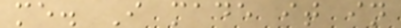me. I made it in
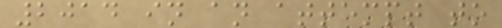2014 in an attempt to
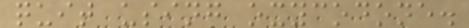quit using oxycodone.
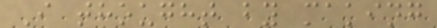I thought by making
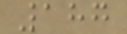187
